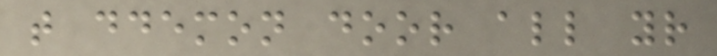that ddemon door all your
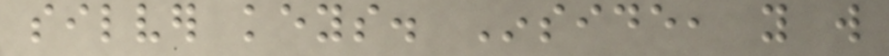silver keys. Inside, you will
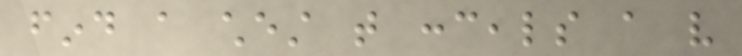find a chest that conceals a very
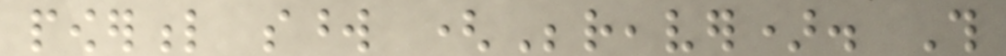powerful sword (Bereaver). This
